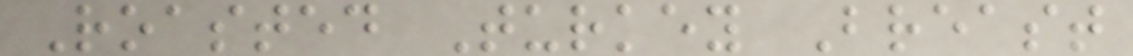Roasted Turkey Breast
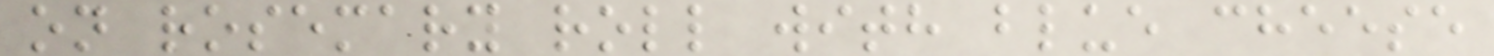on rosemary roll with blue cheese
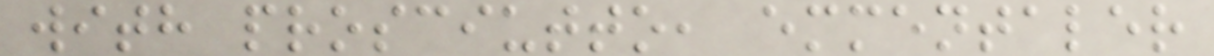with prosciutto, emmentaler
